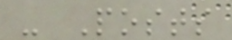- Posts
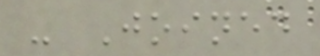- Joined
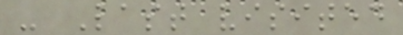- Last visited
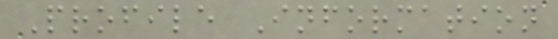Profile Information
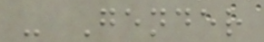- Gender
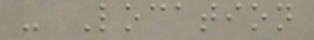- Location
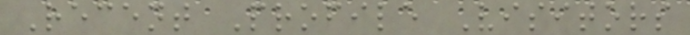Recent Profile Visitors
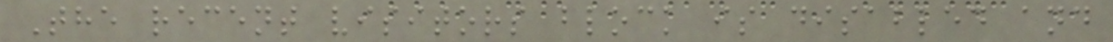The recent visitors block is disabled and
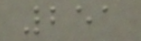251
